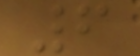6
